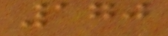170
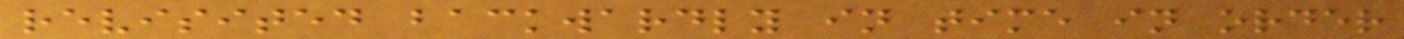revisited backwardly in time in order
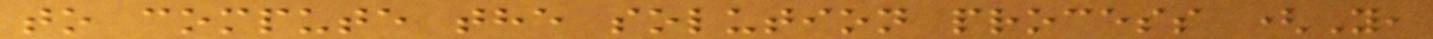to compute the solution process (Y,
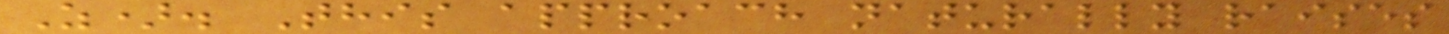Z). This approach naturally raises
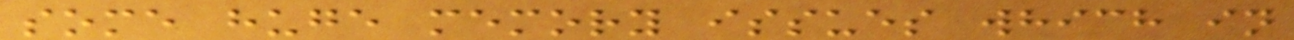some huge memory issues which in
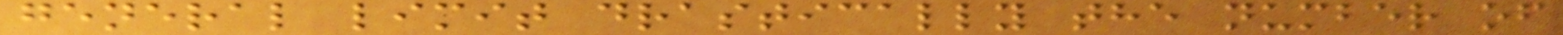general limit drastically the number of
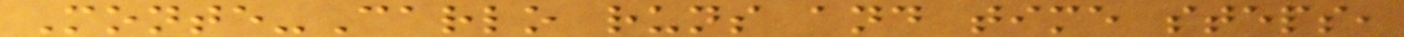Monte-Carlo runs and time steps,
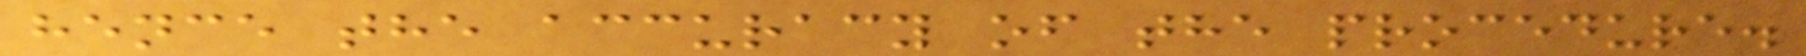hence the accuracy of the procedure.
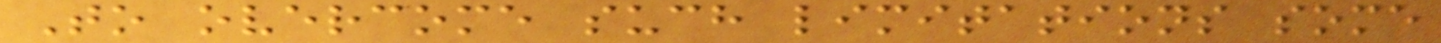To overcome such limitations some
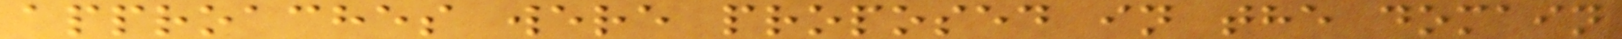approaches were proposed in the domain
